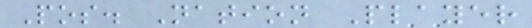Pos. Nation Player
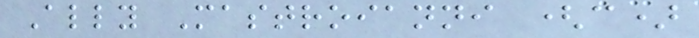Ally Mastroianni (c)
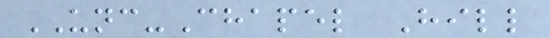UNC-Chapel Hill
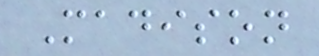Madison
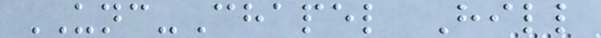UNC-Chapel Hill
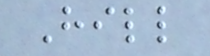Hill
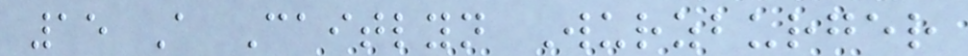15 A Caitlyn Wurzburger
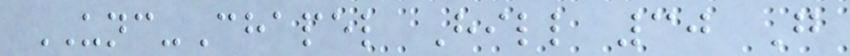UNC-Chapel Hill 30 G
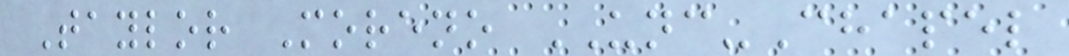Taylor Moreno UNC-Chapel
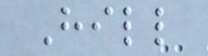Hill
